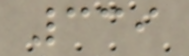339
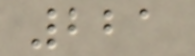221
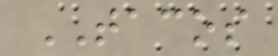TACOS
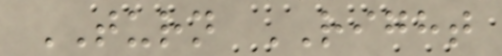TURN RIGHT
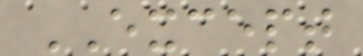EXCEPT
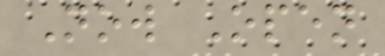Now Open
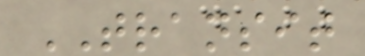TRANSIT
